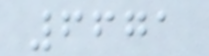6671
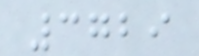3729
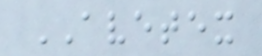AVETEX
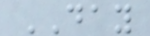DAY
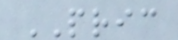PRIC
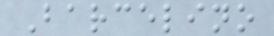Barcelino
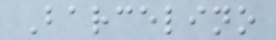Barcelino
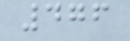476
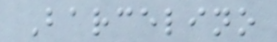Barcelino
